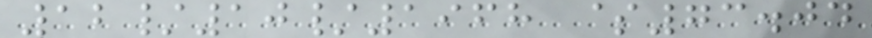12/10/1968 $73.04
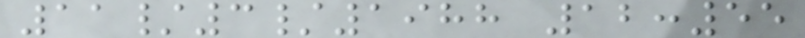11/3/1988 12:55
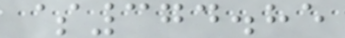$374.85
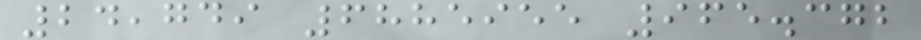24,749 6885955 965.372
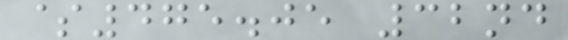$475.05 32nd
